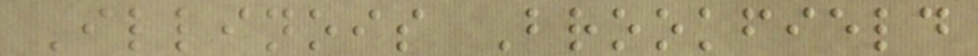Illinois Brookfield
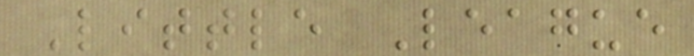Little League
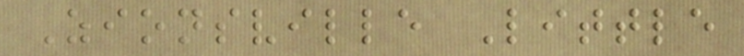Zionsville Little
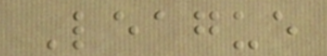League
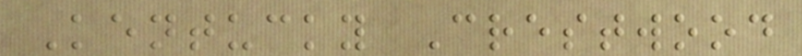Kentucky Crestwood
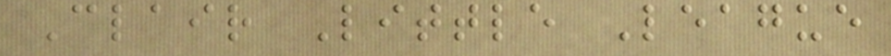Clair Little League
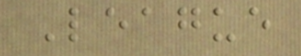League
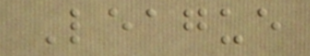League
